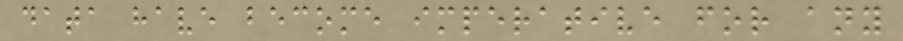data have become imperative for any
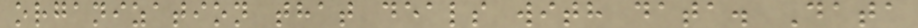organization that deals with data. Data
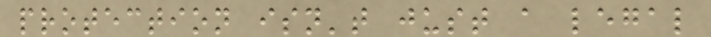protection isn't just a legal
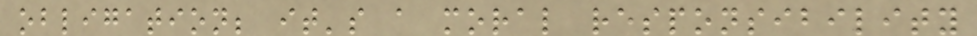obligation; it's a moral responsibility
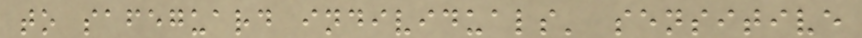to safeguard individuals' sensitive
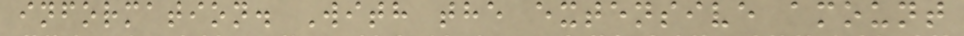information. With the extensive amount
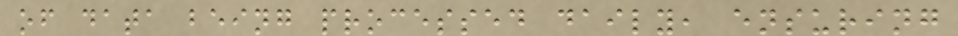of data being processed daily, ensuring
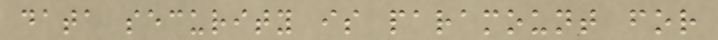data security is paramount for
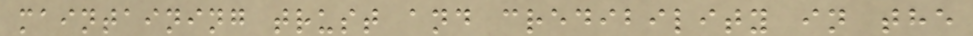maintaining trust and credibility in the
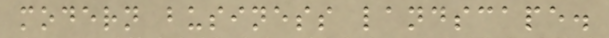modern business landscape.
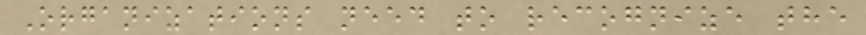Organizations need to recognize the
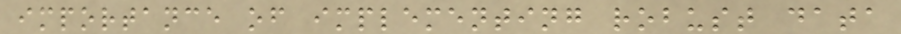importance of implementing robust data
